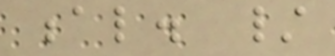al. /
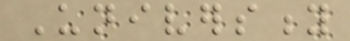University
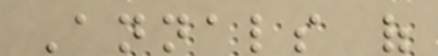Annals of
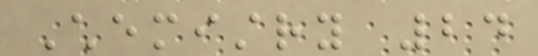Chemistry 24
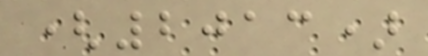(2013)
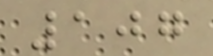107
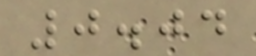0.04
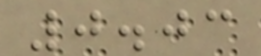0.03
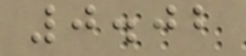0.02
